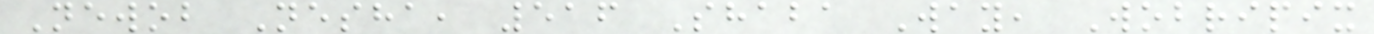Newob Nesha, 516 Shaba Way, Wobripix
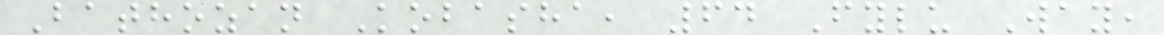Bathozan Kobasha, 64 Fylu Way,
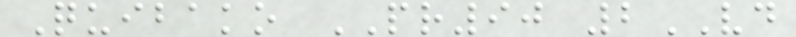Quibako PR90 2VD
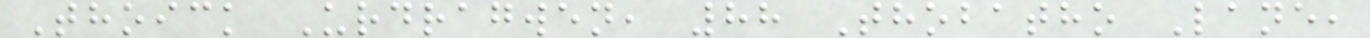Thoick Urdragwen, 88 Thobatho Lane,
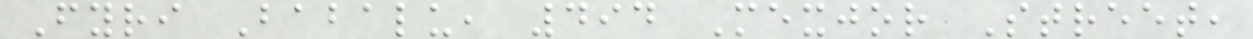Fyri Babalu, 494 Mexjor Street,
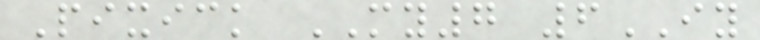Pixick MY7 6IY
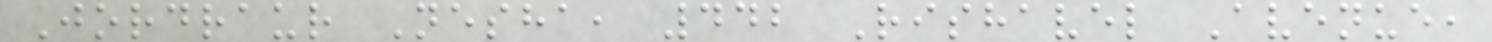Jordraur Nesha, 442 Rishavel Avenue,
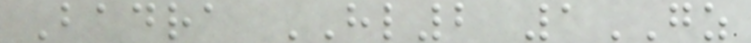Badra HL2 1GZ
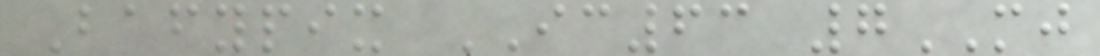Bafypix IC63 7MJ
